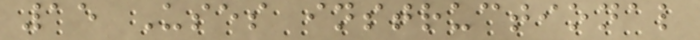15 Uses instructional
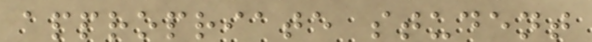appropriate student
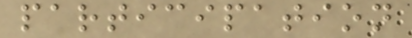participation
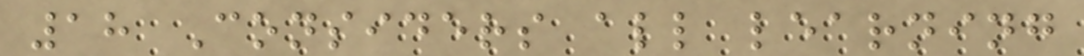18 Considers all learning
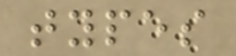types
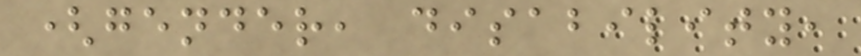(gender, disability,
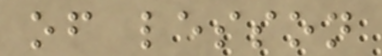of lesson
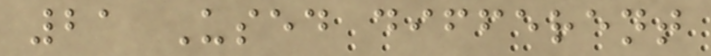21 Used different
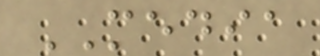MEDIA
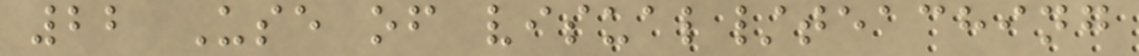22 Use of visual/teaching
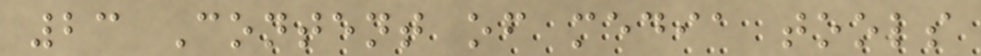23 Content of media tools
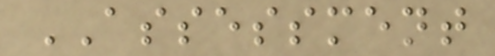ASSESSMENT
